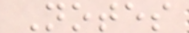Notes
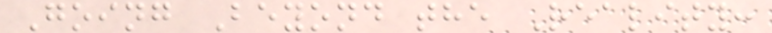Going Beyond the Reality:
